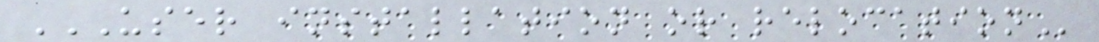USER INSTALLATION OR RELOCATION
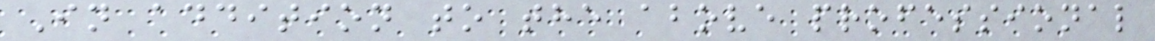In addition to the above professional
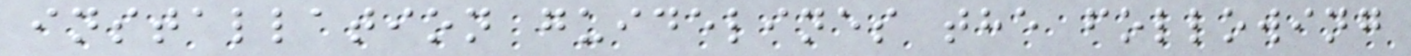installation guidelines the following
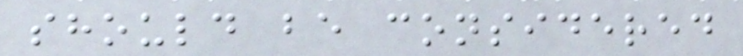should be considered
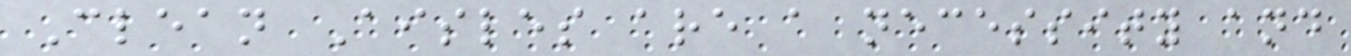Clean Aisles are a necessity and
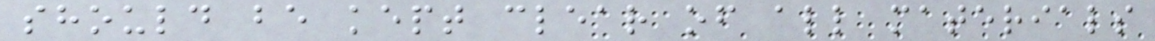should be kept clear of all materials
